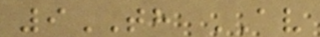9TH AV
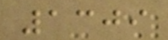1309
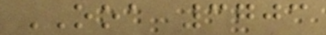OOA 3703
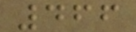466
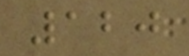120
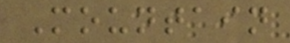Mountain
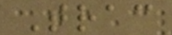Trac
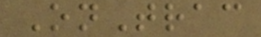OnTrac
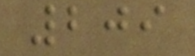209
